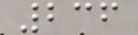236
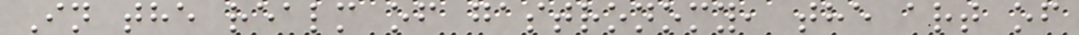In the realm of gastronomy, the art of
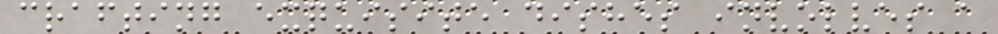crafting exquisite dishes involves a
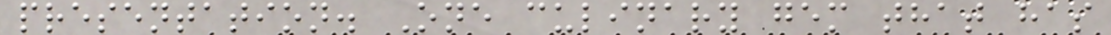presentation. One culinary gem that has
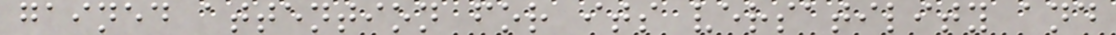gained attention for its versatility and
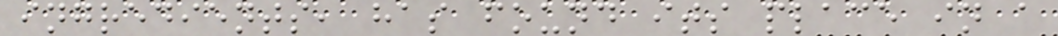ingredients, has found its place in a
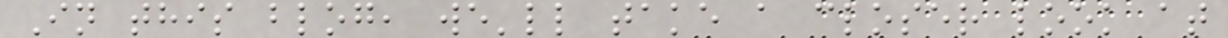In this blog, we'll take a closer look at
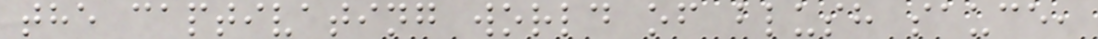the captivating world of blush sauce,
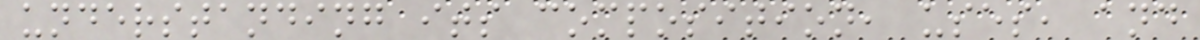understanding its composition, uses, and
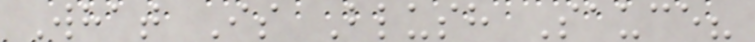What Is Blush Sauce?
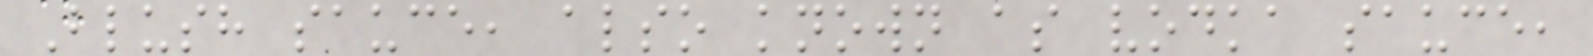Blush sauce, also known as vodka sauce,
